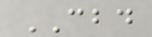CBD
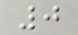0
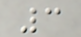3
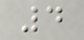4
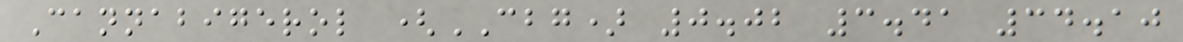Cannabigerol (CBG) 0.02 3.41 34.10
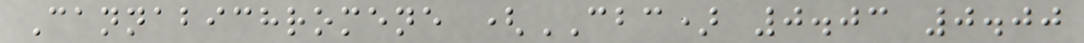Cannabichromene (CBC) 0.03 0.00
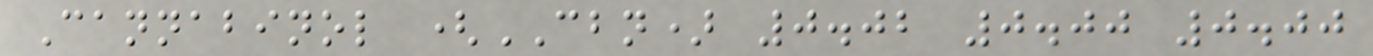Cannabinol (CBN) 0.02 0.00 0.00
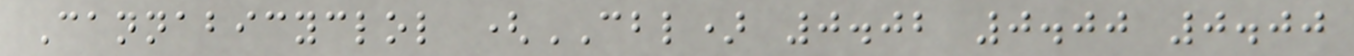Cannabicyclol (CBL) 0.02 0.00 0.00
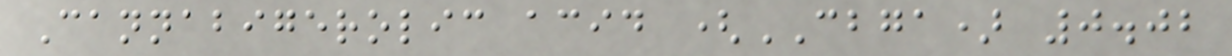Cannabigerolic acid (CBGA) 0.02
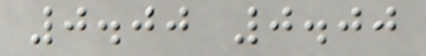0.00 0.00
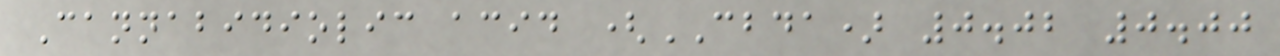Cannabidiolic acid (CBDA) 0.02 0.00
